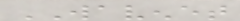WAVENET
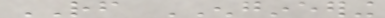RF ENGINEERING
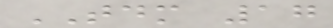TDM 17
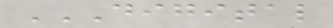DIGITAL
